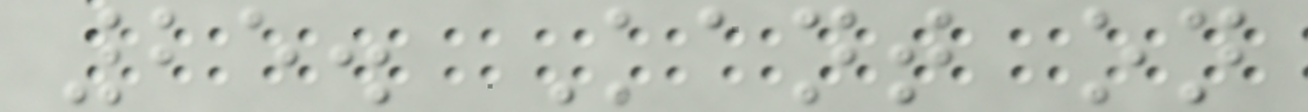25. Kant on
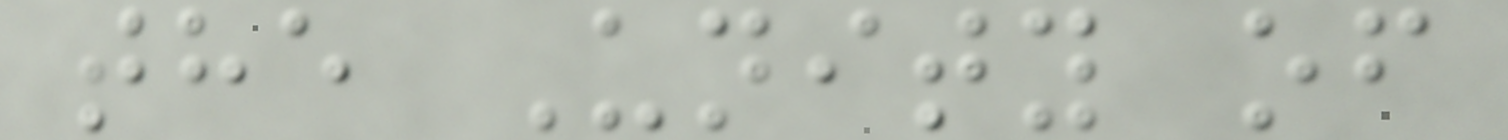the Unity of
